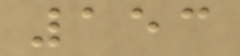153
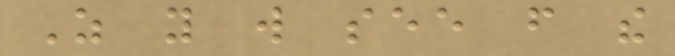As you will see from the
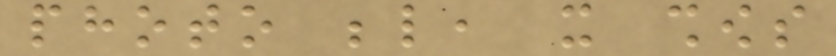photo below, it shows
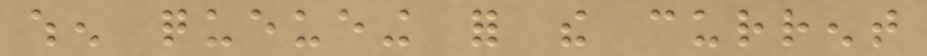when queueing for the current
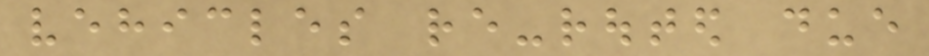vehicles re-routed due
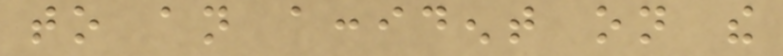to an accident on the
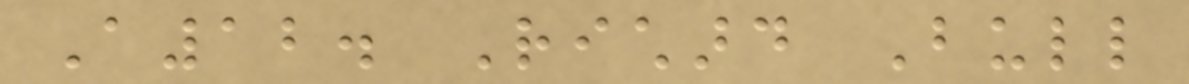A12. Richard Bull
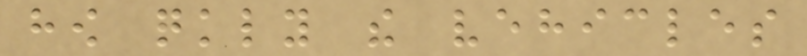how quickly the vehicles
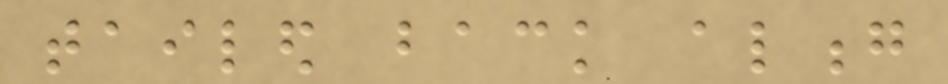tailed back along
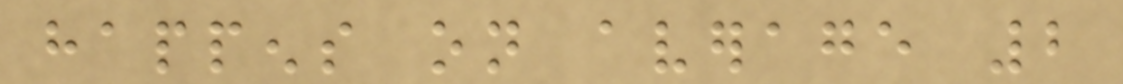happens on average 2
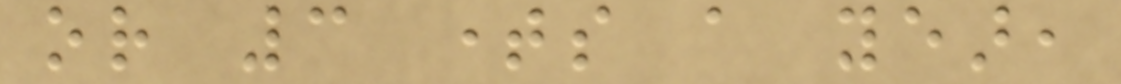or 3 times a year,
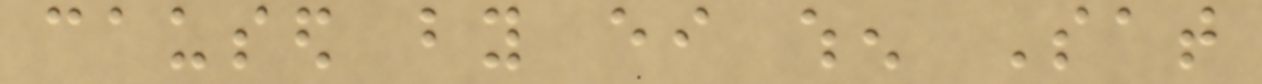caused by either when Sat
